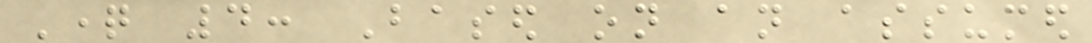Question 4: Based on an assumed
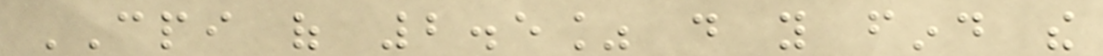CPI of 2.5% do you find the
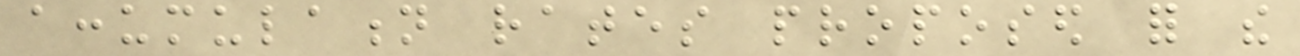accumulation rates proposed for the
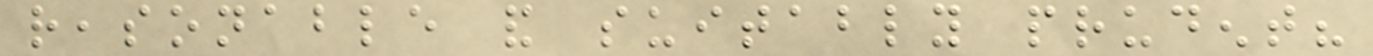reasonable and suitably prudent?
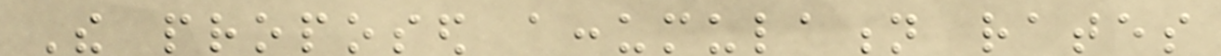The proposed accumulation rates
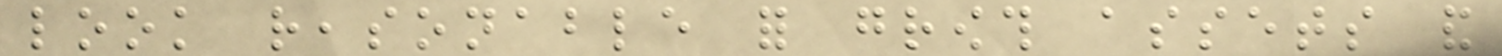look reasonable for growth assets and
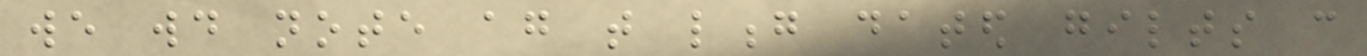we would note again that long dated gilts can
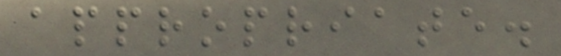appropriate.
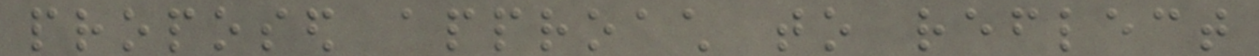proposed approach to reflect
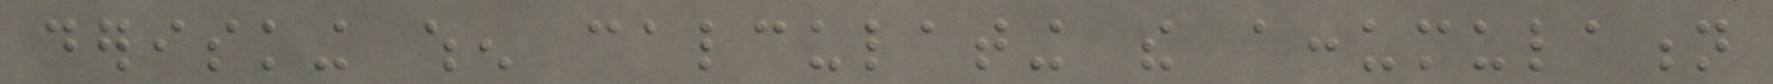derisking when calculating the accumulation
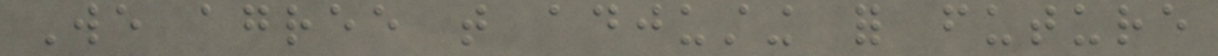We agree that adjusting for future
